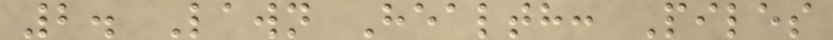2. Lawn Health: Piles
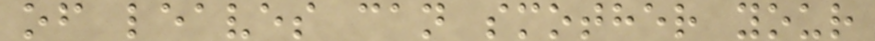of leaves can smother your
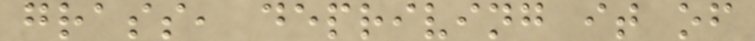grass, depriving it of
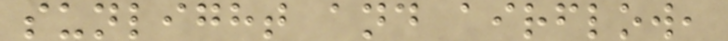sunlight and airflow,
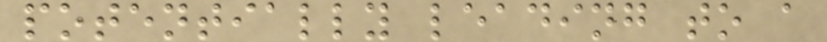potentially leading to a
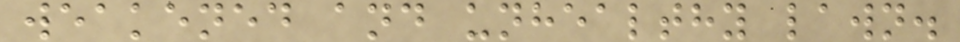weakened and unhealthy lawn.
